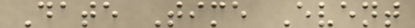Date Time Event
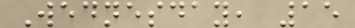Wednesday, 15
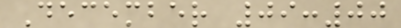December 09:00
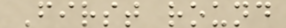First round
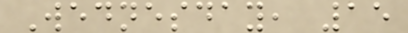Wednesday, 15
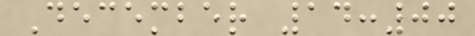December 14:00
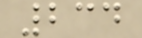234
